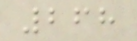268
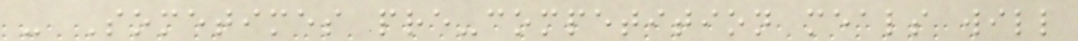- Sometimes pre-competition meals will
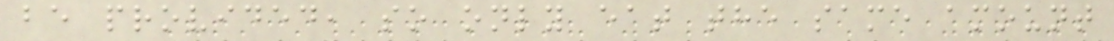be provided, so only eat the same amount
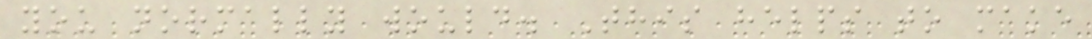you normally would. This helps to make
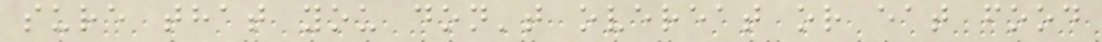sure that you don't overeat or eat food
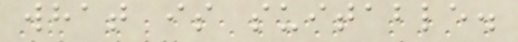what is suitable.
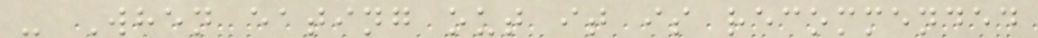- When eating out it is recommended
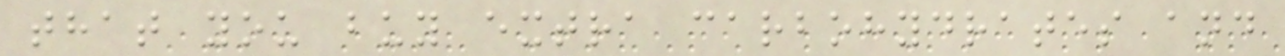that you buy extra carbohydrates and
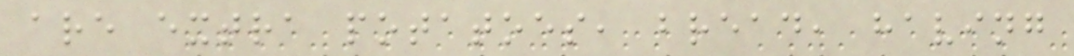are extra potatoes, bread, having
